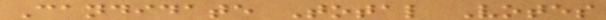Candidate Total Votes
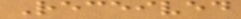Received
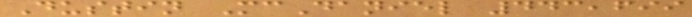Dustin McDaniel 443,699
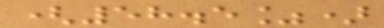(58.5%)
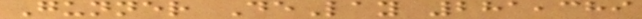Gunner DeLay 281,389
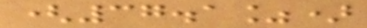(37.1%)
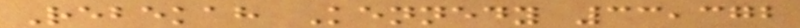Rebekah Kennedy 33,372
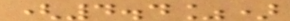(4.4%)
